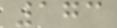173
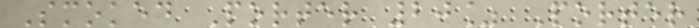Smoked Porter 20% Porter
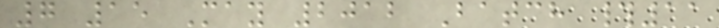7 15 May 2012 Batch #11
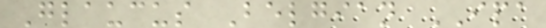Glaucus Belgian IPA
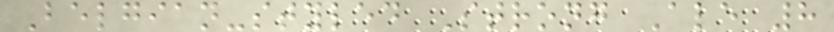Belgian-styled Strong Ale 8
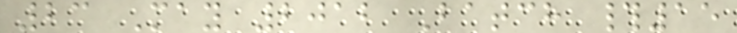23 May 2012 Batch #15
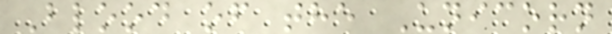Blood of the Unicorn
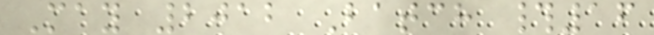May 2012 Batch #16
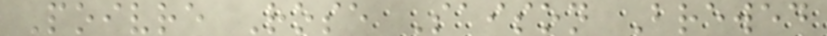Poivre Rose Saison Brewed
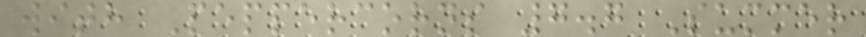with Peppercorns 7.7 Summer
